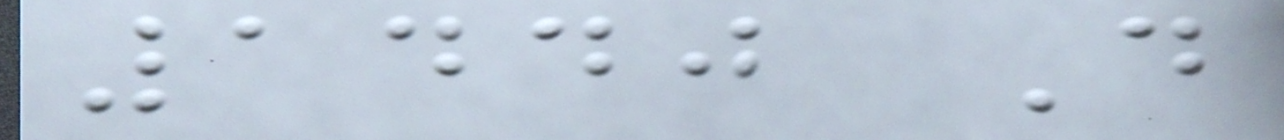1440 D
